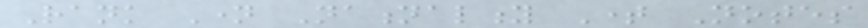Rank Name Nationality Time Notes
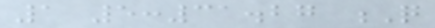1 5:31.27 Q
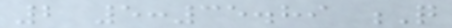2 5:35.89 Q
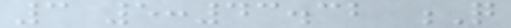3 5:43.32 Q
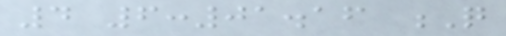4 6:01.16 Q
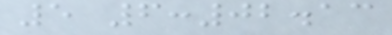5 6:02.13
